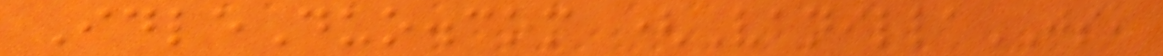IdleDuo.com (VanillaJS,
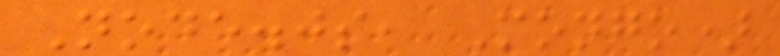Node.js, Mongo)
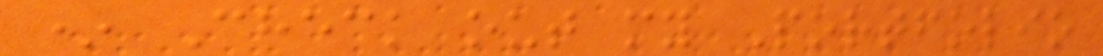* Check out my Portfolio
